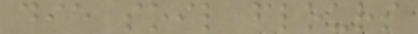die soil flours
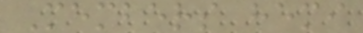Members hemi
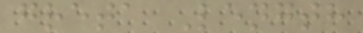greta Length
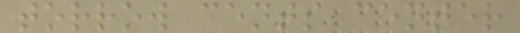torrow cents center
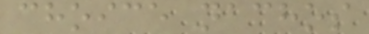choice nachos
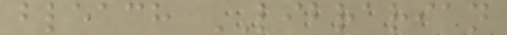bleach LIBRARIAN
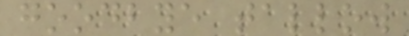goodbye tallow
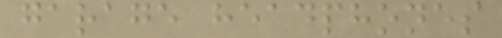garage headphones
